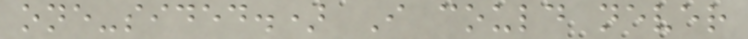one-sided.) I could never
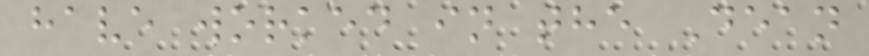have worked in the Dean
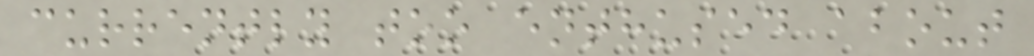currently too enthused about
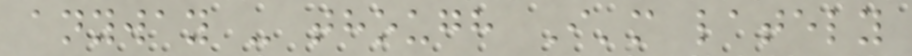anyway - though I'm lately
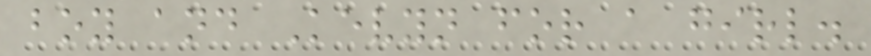boy and Kevyn for a girl.
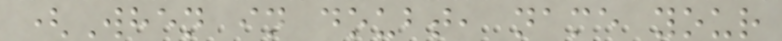(When in doubt, name your
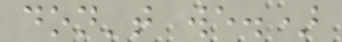don't we.)
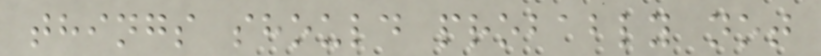things should probably not
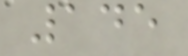145
